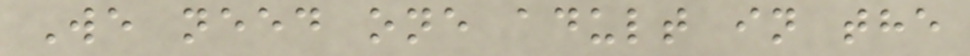We need one adult in the
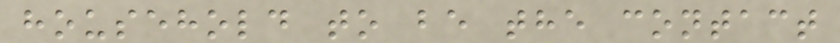household to be the contact
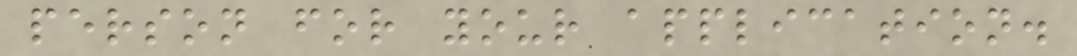person for your application.
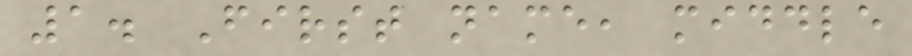1. First name, middle
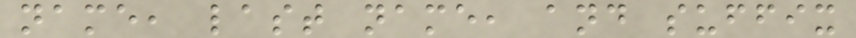name, last name, and suffix
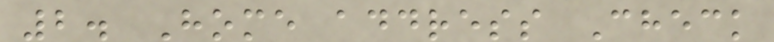2. Home address Check
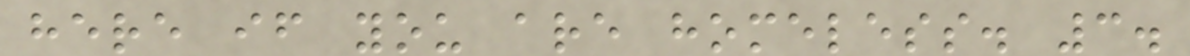here if you are homeless. 3.
